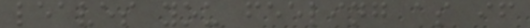leaves you feeling as if
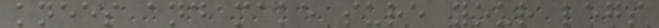knees and make sure your legs
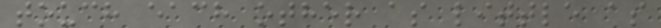touch each other as little as
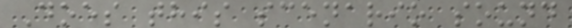Does this scenario sound
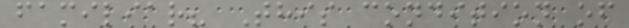familiar? This condition of
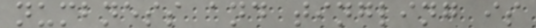numbness and tingling is
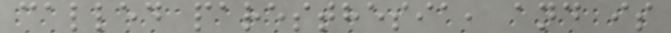called paresthesia, and is
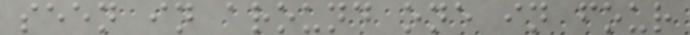seen in around one in four
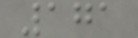171
